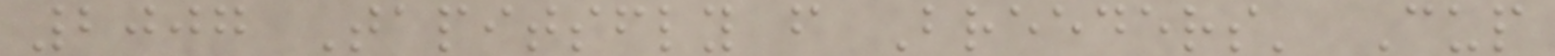2007 Tapitsfly f Breeders' Cup
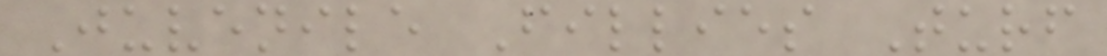Juvenile Fillies Turf
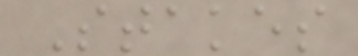Stakes
